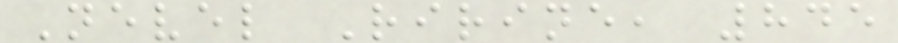Nevel Ririne, 845
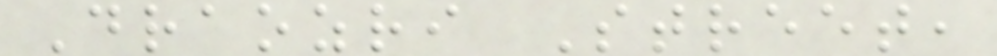Draozri Street,
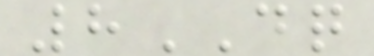8DQ
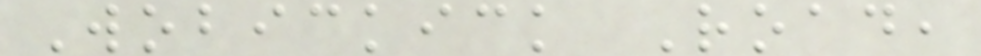Wobickick Road,
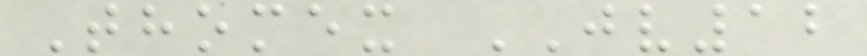Thomex JV12
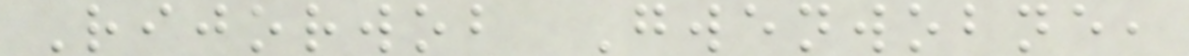Rijorwob Gwenwobne,
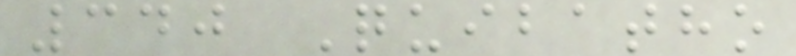340 Quibatho
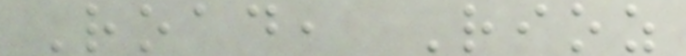Road, Rioz
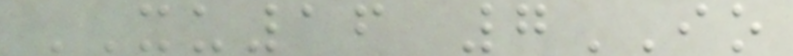XU16 7IO
